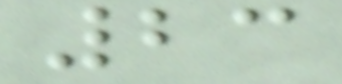23
